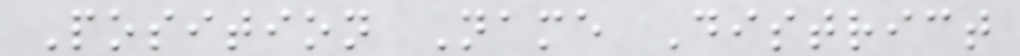Position Name District
